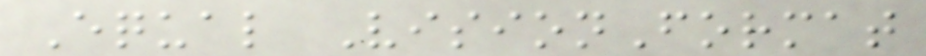Equal VisionFormat
